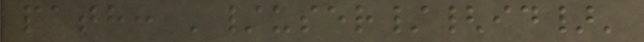path: '/user/{id}'
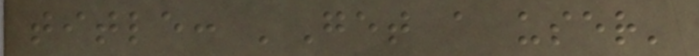title: 'Get a user'
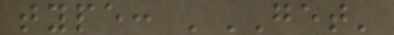type: 'GET'
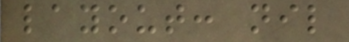layout: nil
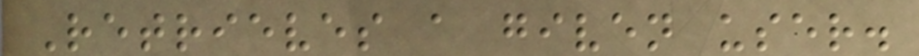Retrieves a given user.
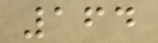164
